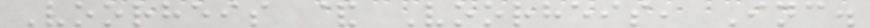Voorheis & Voorheis, Inc.
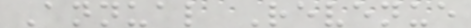Annual Revenue
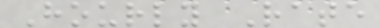Hourly Rate
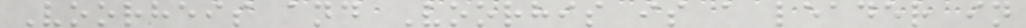Voorheis and Voorhis is a leader in
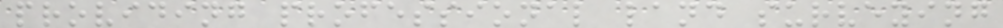providing professional land surveying
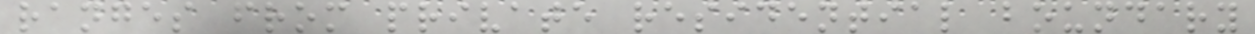ranges from private residential boundary
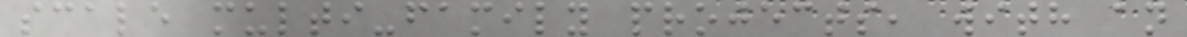scale multi-family projects, with an
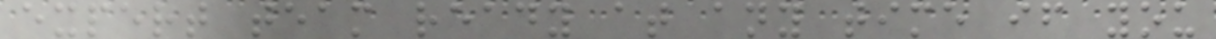expert team ready at any time if you
